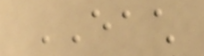EACH
